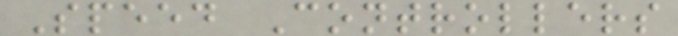Speed Controllers
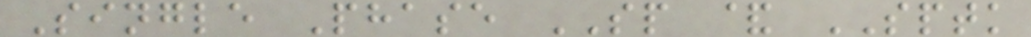Single Phase SP & SPTK
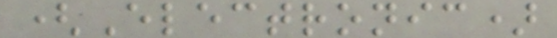(Electronic)
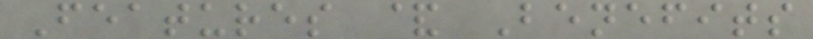Features & Benefits
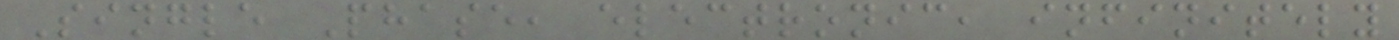Single Phase, electronic, infinitely
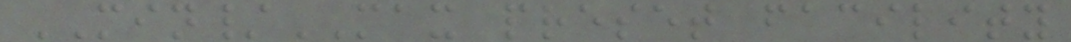MIN/MAX preset facility
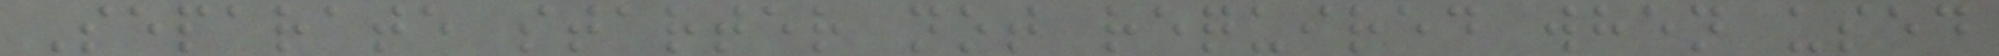Separate starter not required when used
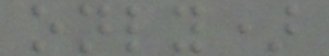only)
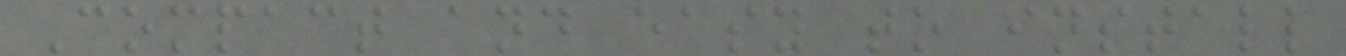Compact and easy to install
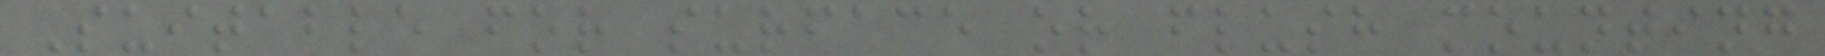Suitable for surface or flush mounting
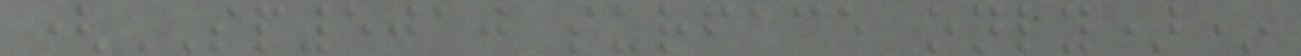(SP5010 surface only)*
